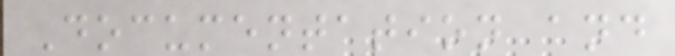Documentation and
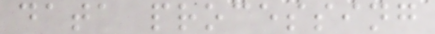data processing
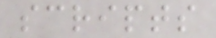scripts
